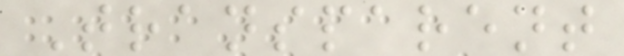Transparent
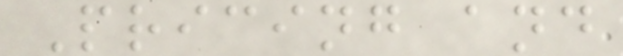Pricing and
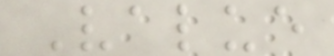Value
